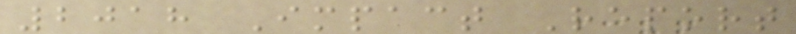2018 Impact Report
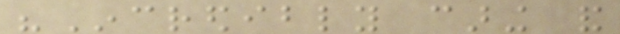"Incredibly caring and
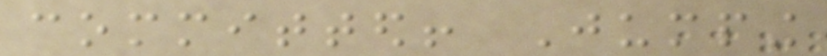committed! Jumping
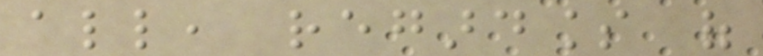all, regardless of
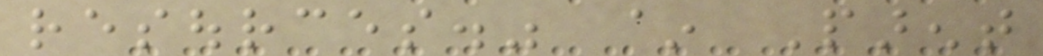resources." ~ Parent
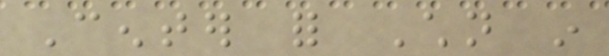Center for Children in
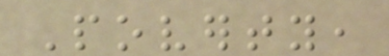Poverty,
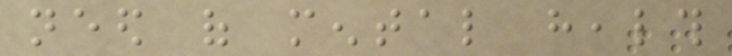need of mental health
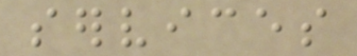services
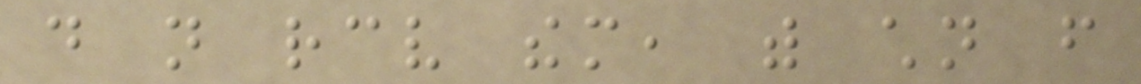do not receive them, with children from
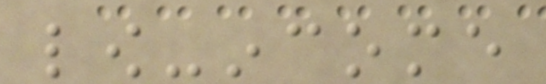low-income
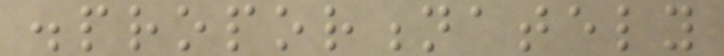disproportionately
